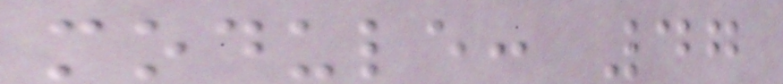module: 47
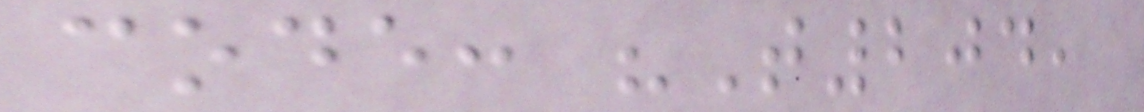code: "T204,
